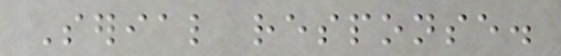Serial response.
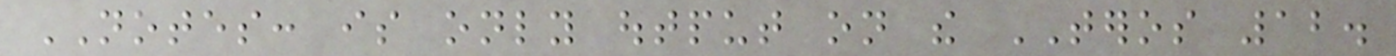NOTES: is only output on the TEROS 12.
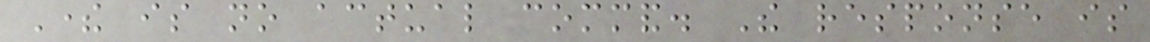There is no actual command. The response is
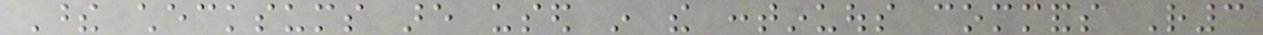These checksums are used in the continuous commands R3
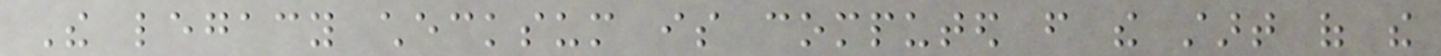The legacy checksum is computed from the start of the
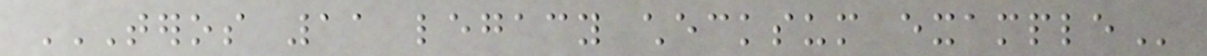TEROS 11 LEGACY CHECKSUM EXAMPLE
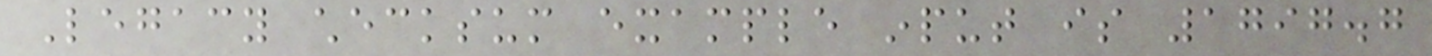Legacy checksum example input is 1797.7
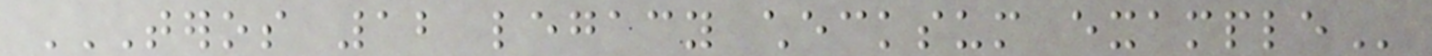TEROS 12 LEGACY CHECKSUM EXAMPLE
